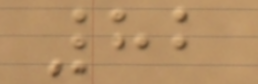82
